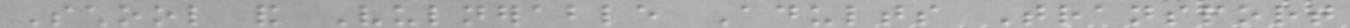School and Vulnerable Adults Transport
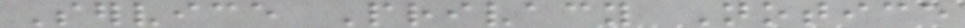Service Privacy Notice
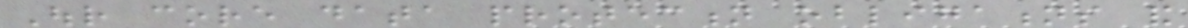Our core data protection obligations and
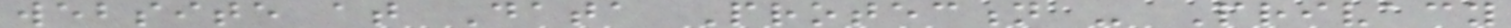website at Data Protection - Privacy
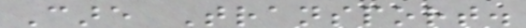Care Transport.
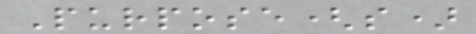Purpose(s)
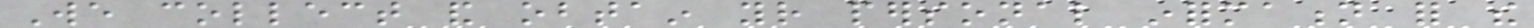We collect and obtain your personal information for the
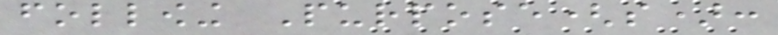following Purpose(s):
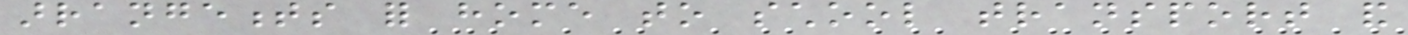arrangements for home to school transport and
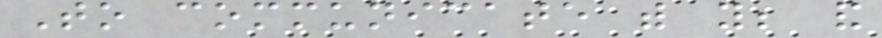To communicate with you; and
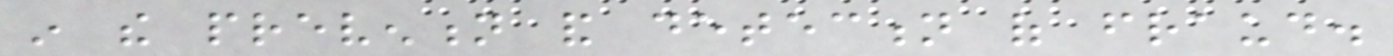in the prevention and detection of fraud.
